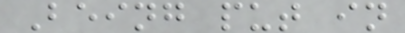Being put in
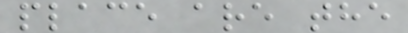place are the
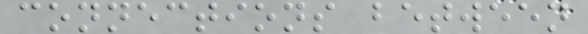connections between
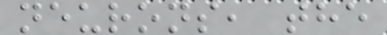neurons, the
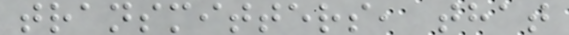transmitters, that
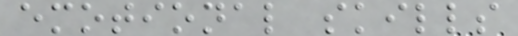emotional skills
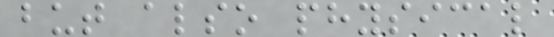but also physical
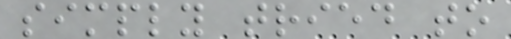simply tried to
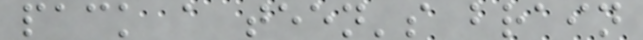pack a teen's brain
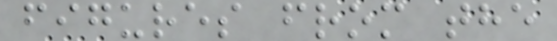figures from the
